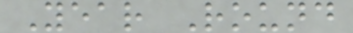Year Round
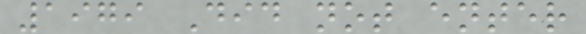1979 Did not enter
